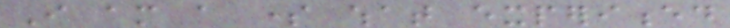I am a some what experienced
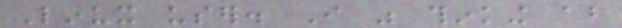Linux user. I was thinking about
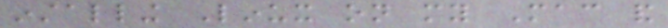installing Linux on my Mac and
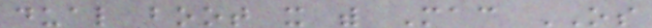dual boot it with Mac OS
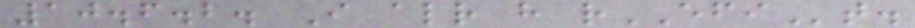10.6.2. I already have rEFIt.
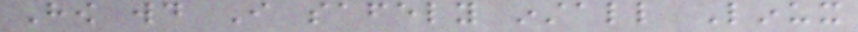How would I safely install Linux
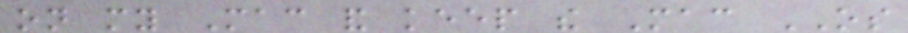on my Mac and keep the Mac OS
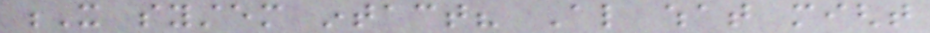X system intact? Also what might
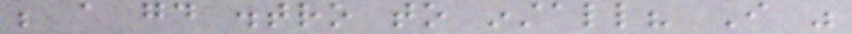be a good distro to install? I was
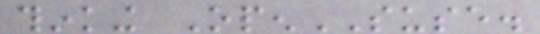thinking OpenSUSE.
